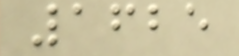1625
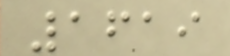1619
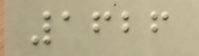1626
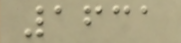1631
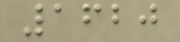1620
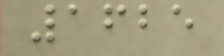1625
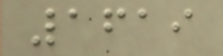1619
